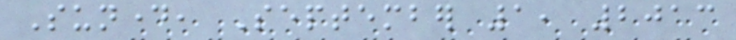Sunday, September 1, 2013
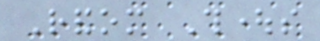Random Thoughts
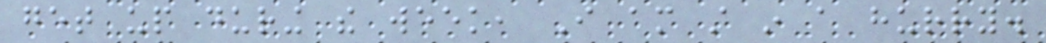get up during the week, I am still in a hurry.
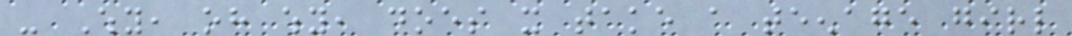- Why, oh why, does it take a teenage girl
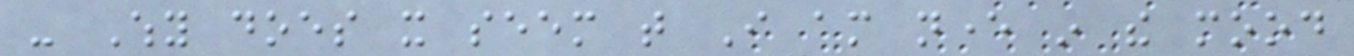- Why does it seem that I am never in the mood
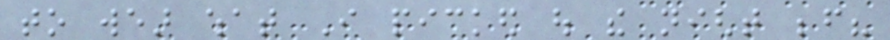to wear what I picked out the night before?
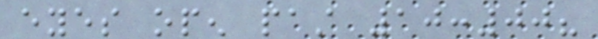eyes open past 10:00?
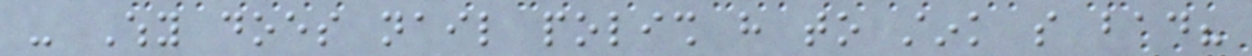- Why does nail polish have to stink so bad?
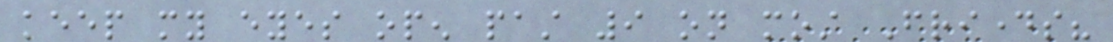keep my eyes open past 9 on most Fridays?
